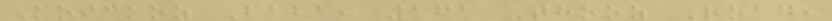Koickoz Baba, 161 Thooz Road,
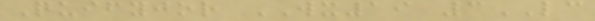Quifyjor WX19 3LC
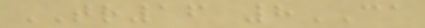TR16 8CA
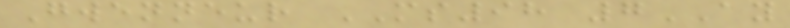Gwenneur MS98 7AY
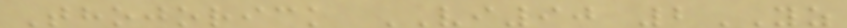Thojorick VI90 2YZ
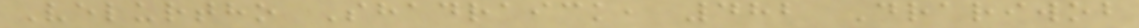Velurtho Shadraick, 482 Drariwob
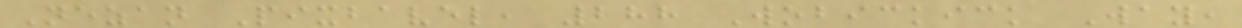Nezan Pixbavel, 288 Wobickick Way,
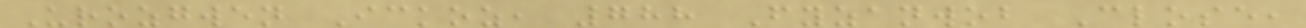Urozgwen Ickoz, 788 Fyzanwob Close,
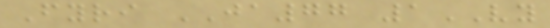Fyri JA77 1VY
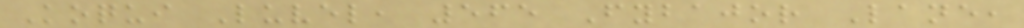Koqui Luvel, 565 Fybajor Lane,
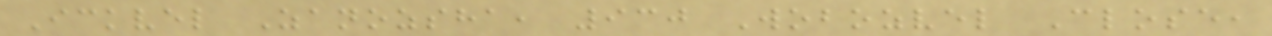Ickvel Zanozsha, 930 Wobozvel Close,
